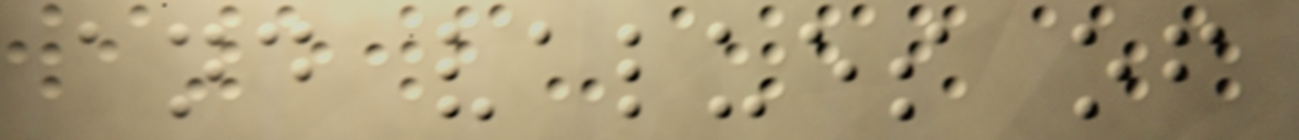and values of
